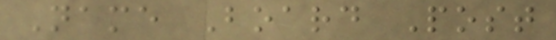Name Board Post
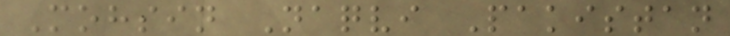Mohsin Naqvi Pakistan
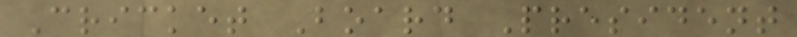Cricket Board President
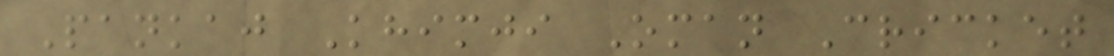Pankaj Khimji Oman Cricket
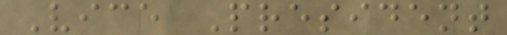Vice President
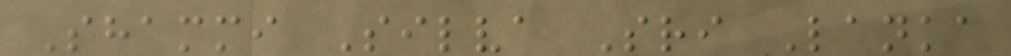Shammi Silva Sri Lanka
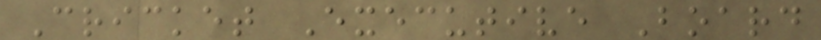Cricket Executive Board
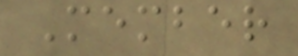Member
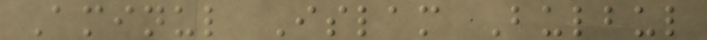Aminul Islam Bulbul
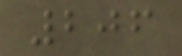206
